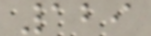129
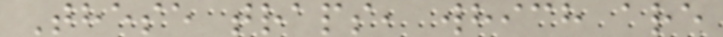These traps, which are
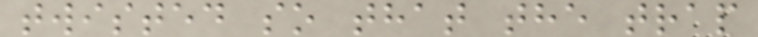twisted so that the trap
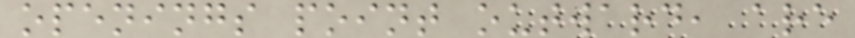openings point outward, are
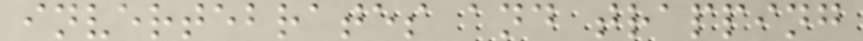invertebrates and trapping
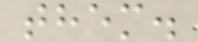them.
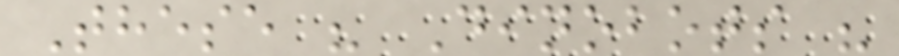These " Dinobots "
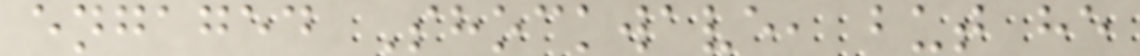engaged Shockwave, but he
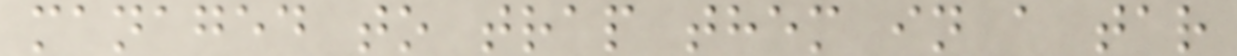managed to trap them in a tar
